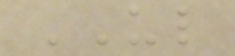UL
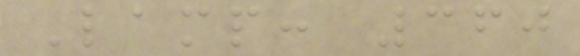Lamp: 360
